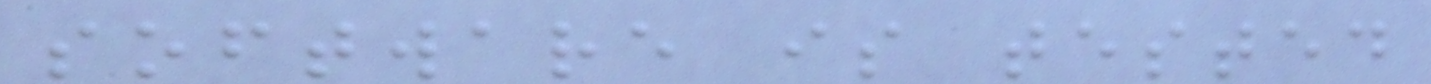software is tested
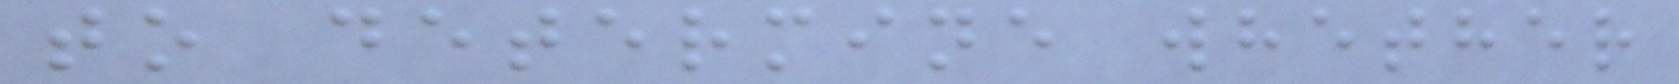to determine whether
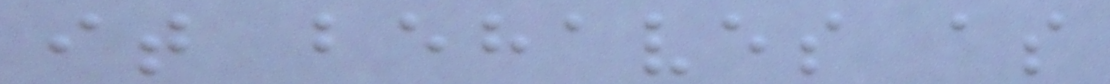it behaves as
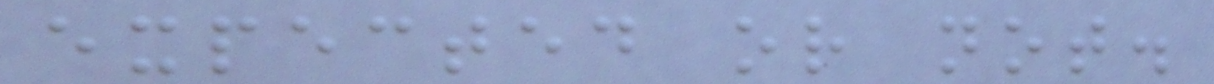expected or not.
